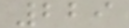229
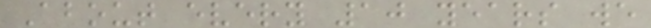About every 10 years we
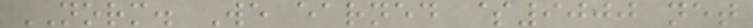NORM. We earned $9000 net
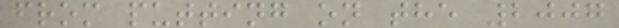from putting on the 2007
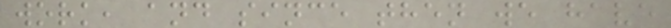work, and since then we have
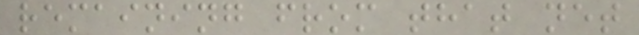remaining from that net
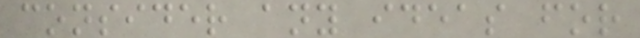consider any ideas for
